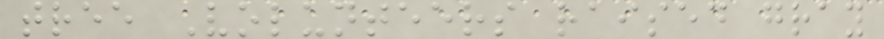tree Volunteers raised gray
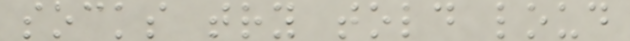socks try told loud
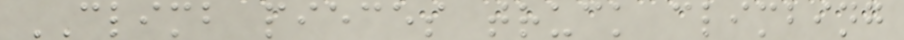CLIMB pieces truck climbing
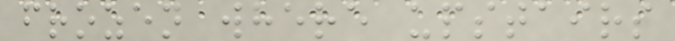frozen where upstairs
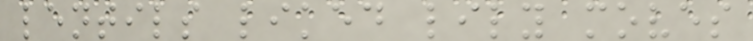lentils liked lily moves
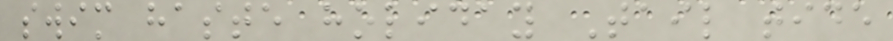swim haste holiday Tail tide
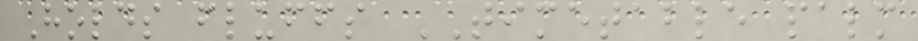Holds fluffs TIMETABLE palm
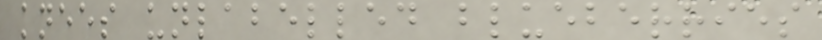knees unlabelled blueberries
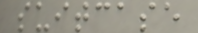suitcase
